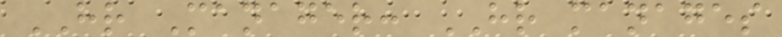HR Manager: HR manages
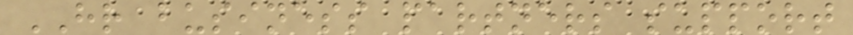HR business partners support
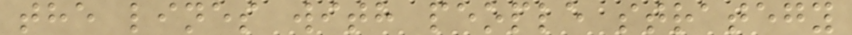the lines with people strategy
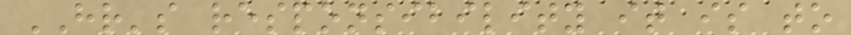HR's responsibility it is to
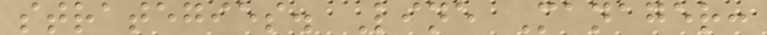strategies. Line Manager:
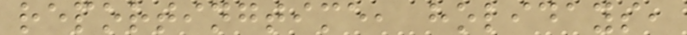reportingtime, holidays,
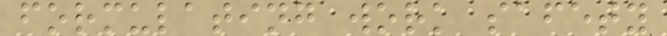formulating work safety
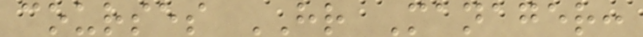courses HR Manager:
